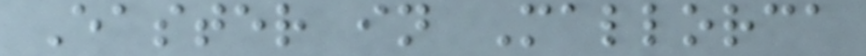Easter in Mallorca
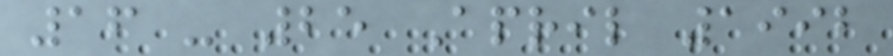16 - 25 April 1992
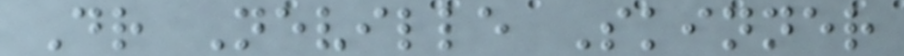Dr Neville Skinner
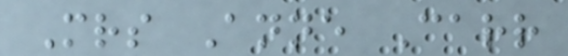Mrs Anne Carr
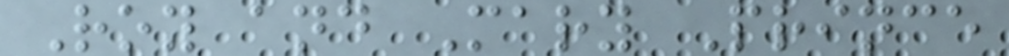Roy and Mary Prince
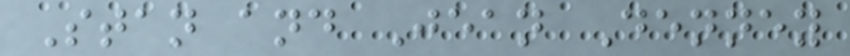Stan and Jean Denney
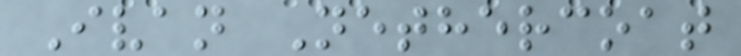Ivan Nethercoat
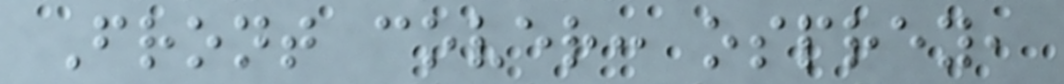Front cover: osprey,
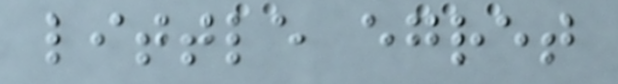little egret
